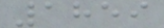1859
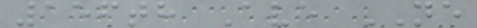156th Ave NE
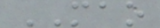MAO
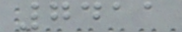7411
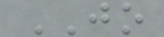JO
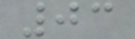03
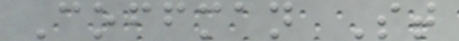Coffman St
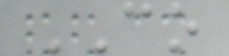CO
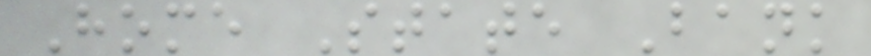Home State Bank
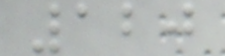120
